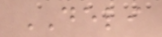DELI
